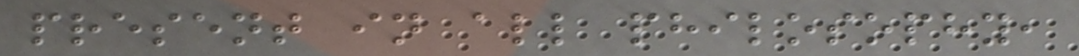present in all philosophy,
